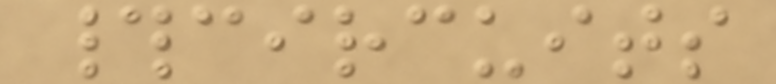#circuits
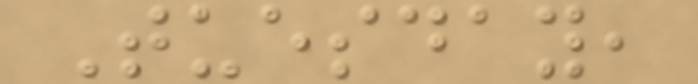Tuesday,
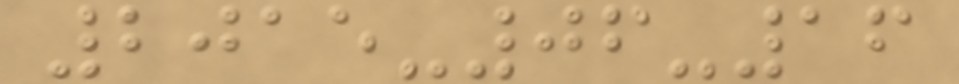2015-06-16
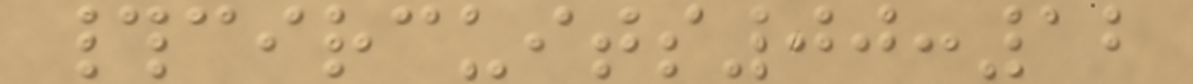#circuits00:12
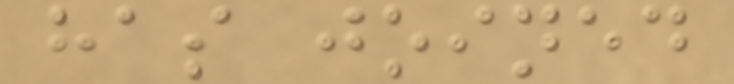has joined
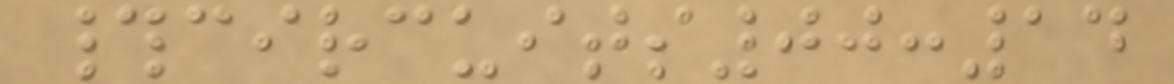#circuits00:14
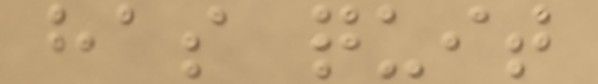has quit
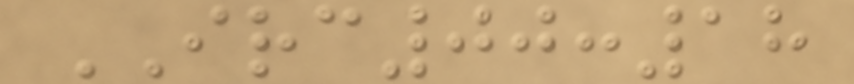IRC00:18
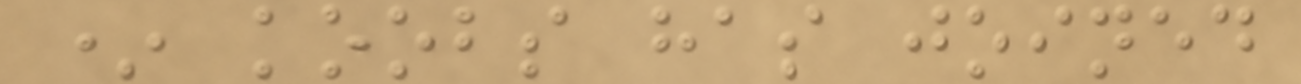* koobs has joined
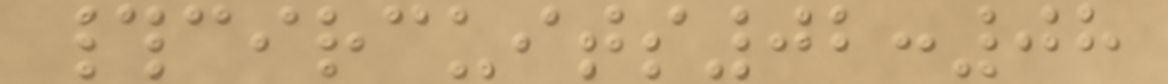#circuits02:08
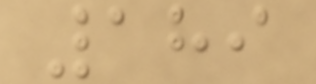189
